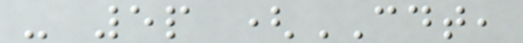- 5p (CDT,
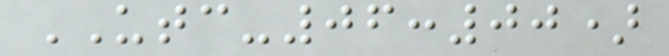UTC-06:00)
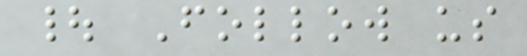| Follow us
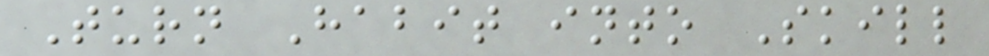Turn Habit into Skill
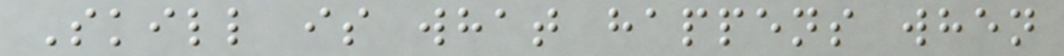Skill is what happens when
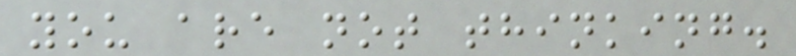you are not thinking.
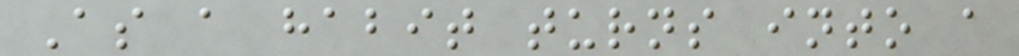As a habit turns into a
